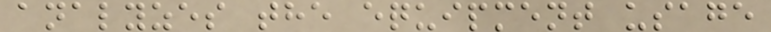analyzes the equipment usage
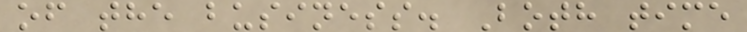of the business. Both time
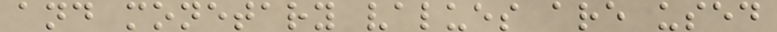and monetary values are used
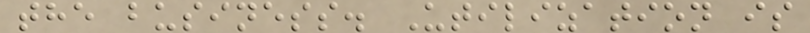the business. Utilization is
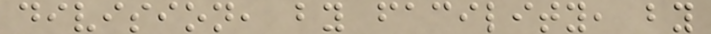division, by facility, by
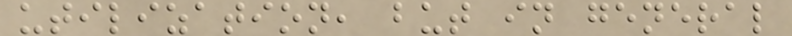utilization, but in general
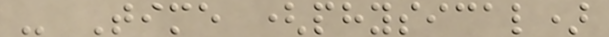- Time (physical)
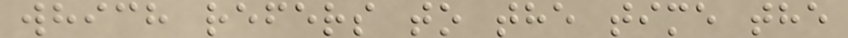which refers to the time the
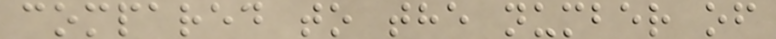compared to the number of
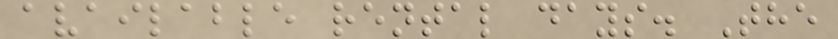available rental days. The
